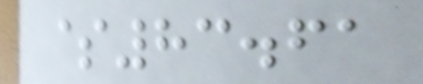$83.61
